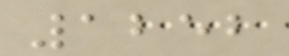1252
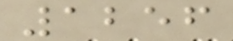1256
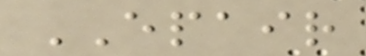EPAIR
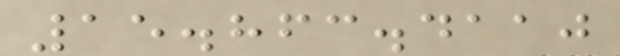15.863.4110
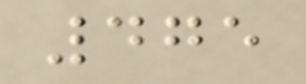475
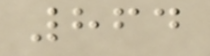864
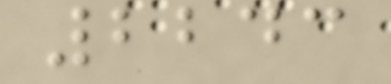2243
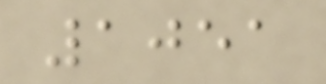1051
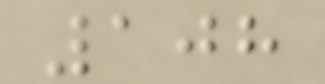108
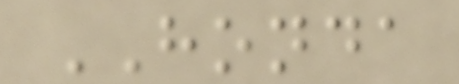HONDA
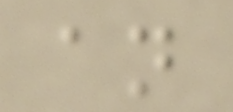an
